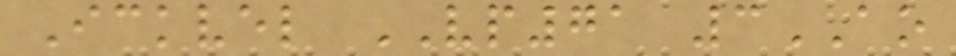Ickvel VP71 3AO
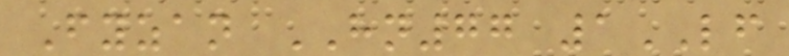Fyzan HN77 1LF
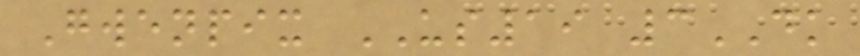Gwenpix US19 3DK
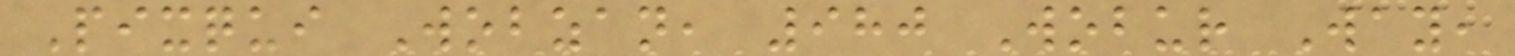Pixqui Wobzan, 980 Wobur Way,
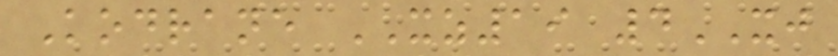Kodrane XZ19 4XJ
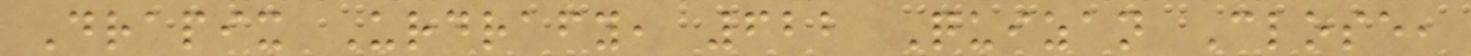Drapix Urdrafy, 622 Quizan Close,
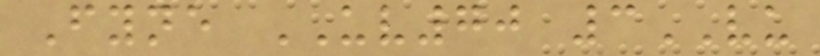Fyne UV70 3VU
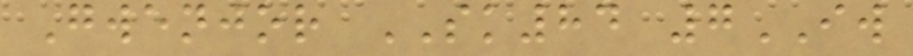Gwenjor SK84 7IW
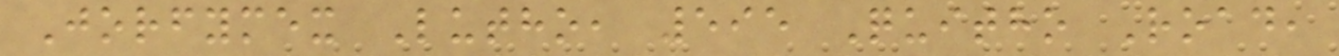Jorfymex Lutho, 595 Quitho Road,
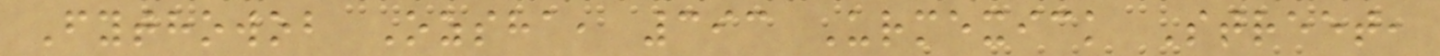Fythowob Ozsha, 393 Urmexick Street,
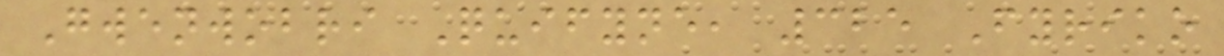Gwenwobri Quifyne, 325 Fyriko
